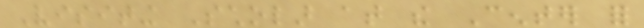Visiting Scholar at the Center for
